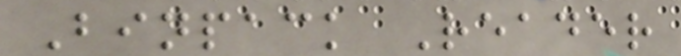Binpack Reader
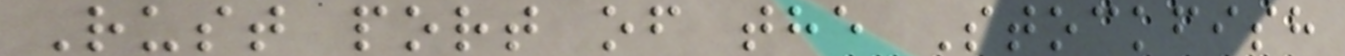Rust port of the Stockfish
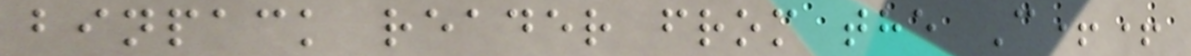binpack reader from the C++
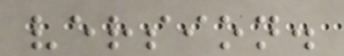version.
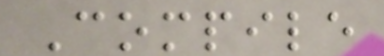Compile
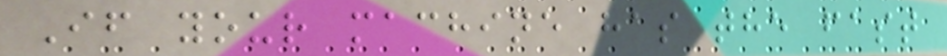If your machine has the fast
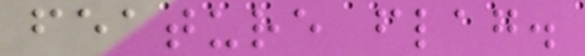feature flag.
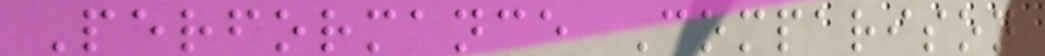Performance Comparison
